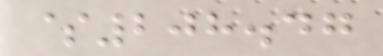$208.47
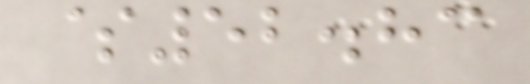$52.83
